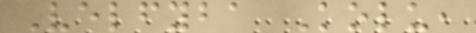Velfyba Kolu,
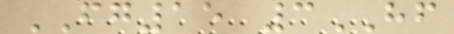FG15 3HF
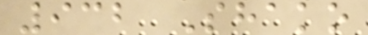932 Shako
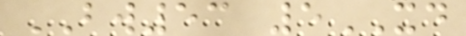BW53 5XD
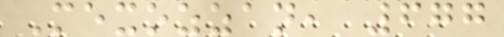Mexozzan, 677
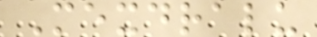Mexdralu
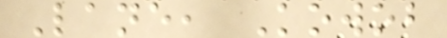Lane, Kowob
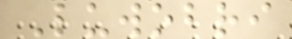Luwobri
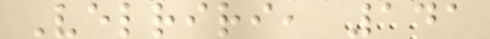Velriri, 141
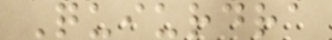Quiurdra
